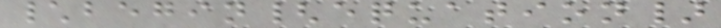\begin{equation}
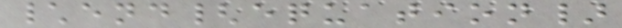\end{equation}
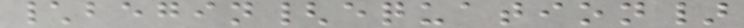\begin{equation}
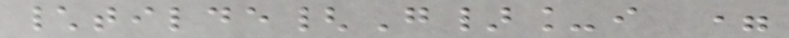\tilde{G}_i =
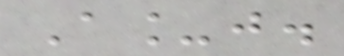A_j.
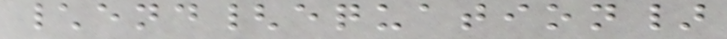\end{equation}
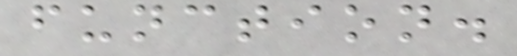function.
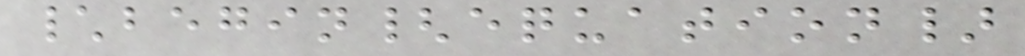\begin{equation}
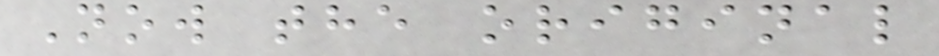Now the original
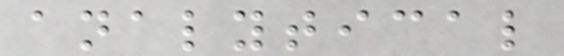analytical
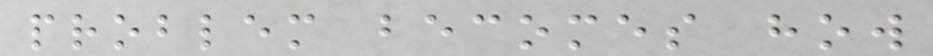problem becomes how
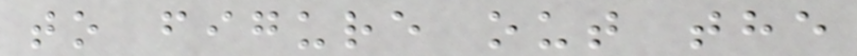to figure out the
